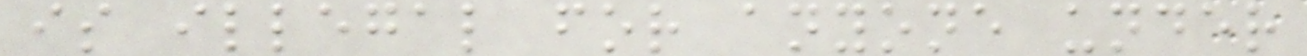is illegal for anyone under
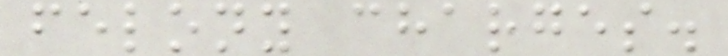felony charges.
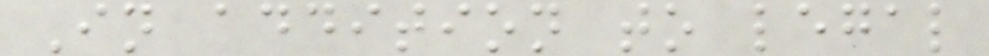In addition to legal
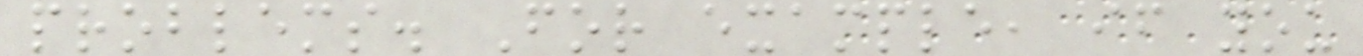problems. For example, if you
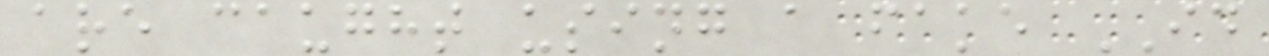are caught using a fake ID
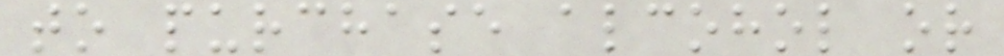to purchase alcohol or
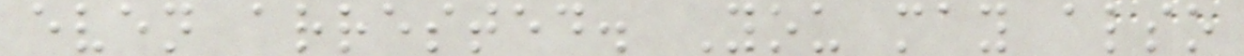even arrested. You may also
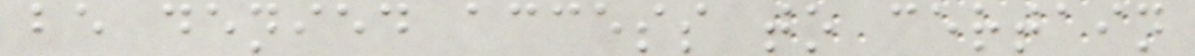be denied access to certain
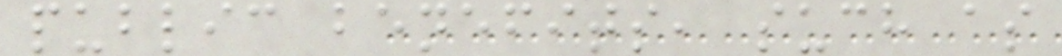public benefits, such as
